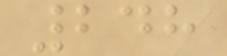248
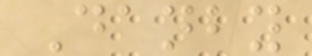Danby
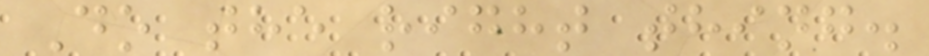Do the right thing.
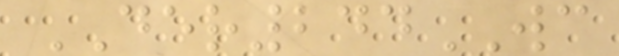DER244WC
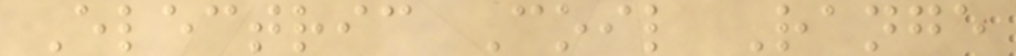Electric Coil Range
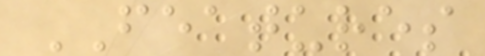FEATURES
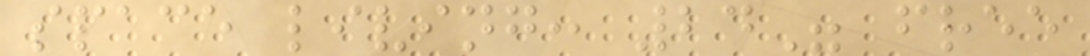space living: 24" free
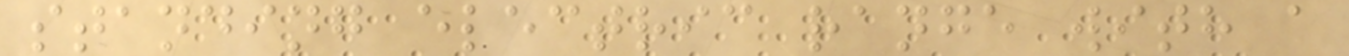standing electric range with a
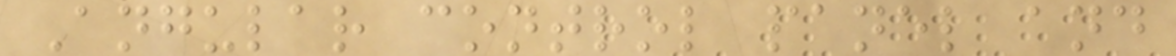Angular control panel and
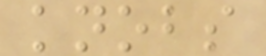knobs
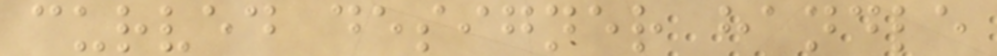curved designer handle
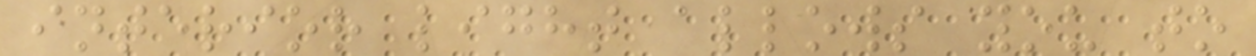interior light allows you to
